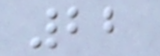22
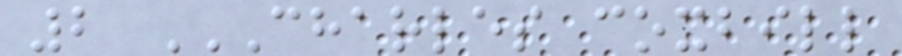2 CHARLES COXBILL
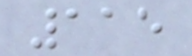115
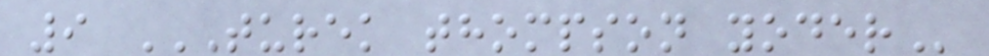9 TUREK THOMPSON YODER
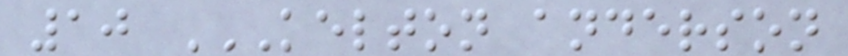10 KELTON ANDERSON
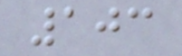103
